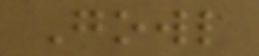Gowl
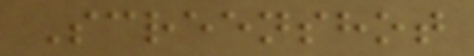Screenshot
